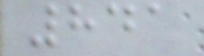841
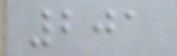201
